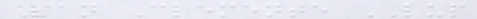San Clemente LUP
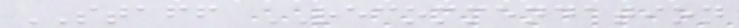STAFF RECOMMENDATION
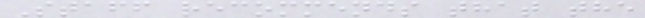Staff recommends that the
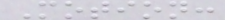Motion:
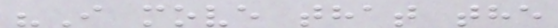"I move that the
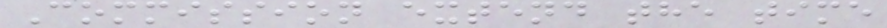Commission extend the time
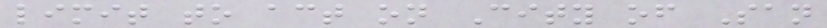limit to act on City of San
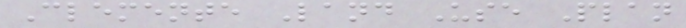Clemente Land Use Plan
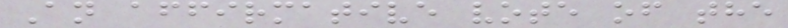An affirmative vote of the
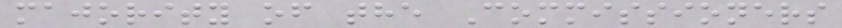majority of the Commissioners
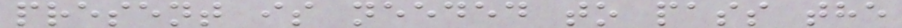present is needed to pass the
